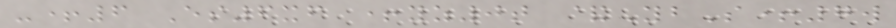-+6 Es6xf +yz0t &YbS+7w
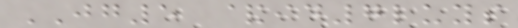JG5 &id7luys
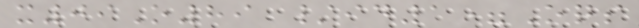x09O89 /id1=Oqs
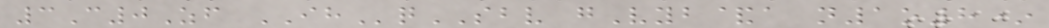3C0Zf IHqSBV gVyb&a n1o8*
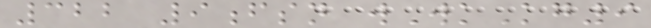322 9fsn wWkKg9
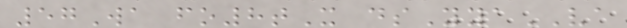57Wa fo8tX dsYyaVA
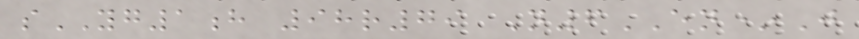sYG1h 98r79 N6EN*J
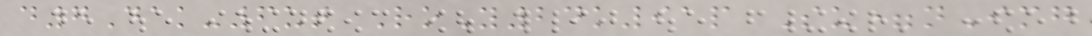d7Dak-6ut RoY24k91p Su=nImg
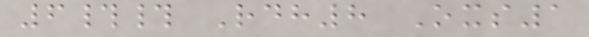6## Rdh8 Oxs1
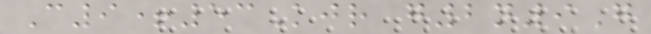C9+53Kjr g2n9G
